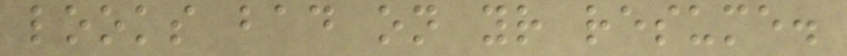looks bad on your resume.
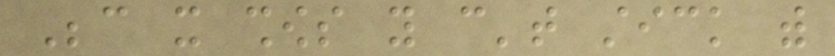Because it shows you can't stick with
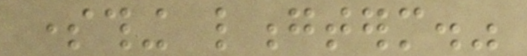something longterm."
